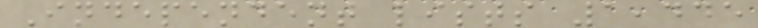Independent lists 1,445
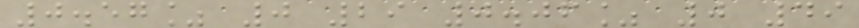0.57% 0 29 0.06% 0 49
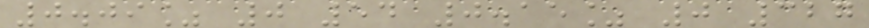0.09% 0 54 0.15% 0 327
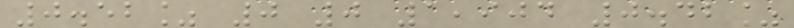0.52% 0 0 1,904 0.42%
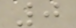0
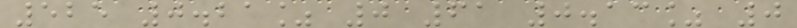525 0.21% 0 61 0.13% 0
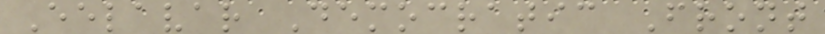Eelavar Democratic Front
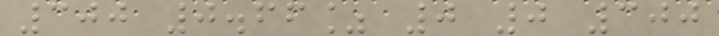300 0.66% 0 0 300
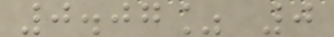0.07% 0
